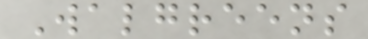Walgreens
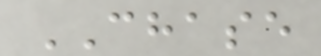CHASE
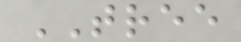TREE
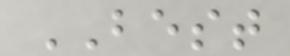BEST
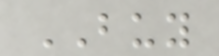BUY
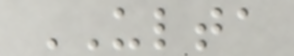ULTA
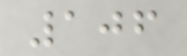106
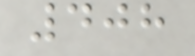408
